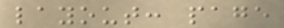layout: page
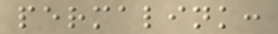permalink:
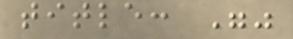title: ""
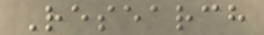Research
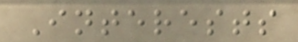Interests
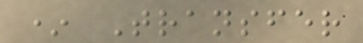* Transfer
